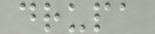drupa
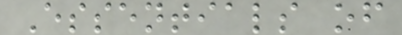Essentials of
